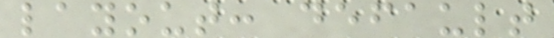layout: default
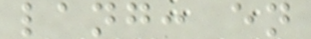lang: en
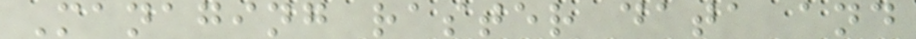Managing raster data and
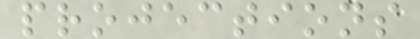projections
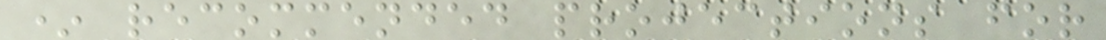* recommended projections for
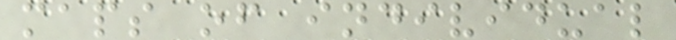maps of individual
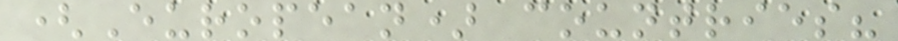(European) countries?
